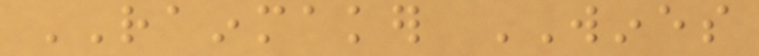RAINMAKER WINES
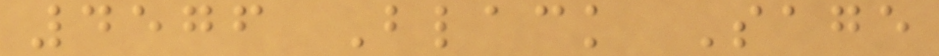4576 Black Sage
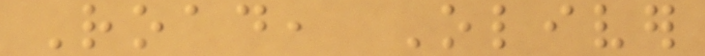Road, Oliver
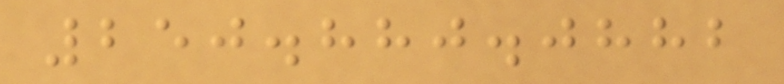250.880.0882
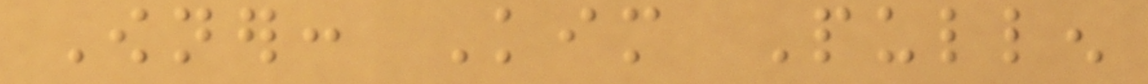Owner: Kim Pullen
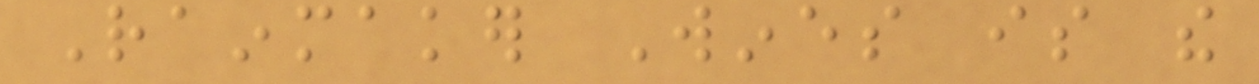Rainmaker Wines is the
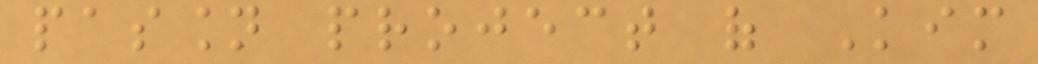passion project of Kim
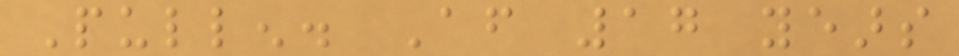Pullen. After 17 years
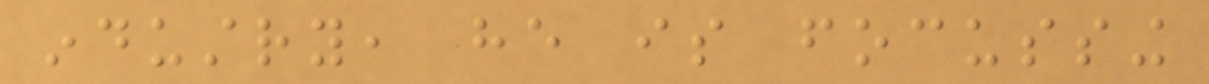industry, he is focussing
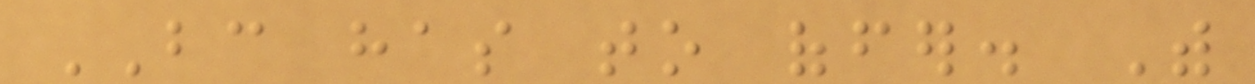BC has to offer. With
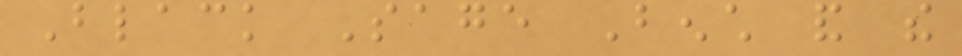Black Sage Bench and the
